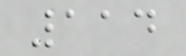114
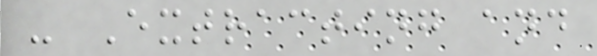- Extracting and
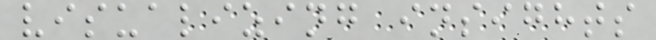visualizing insights
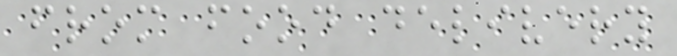from food delivery
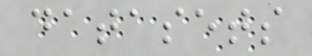datasets
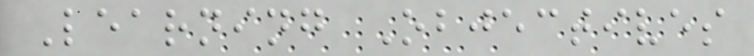Learning Objectives
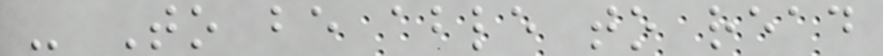- To be able to read
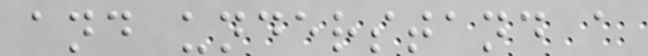and understand a
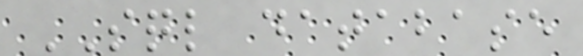SQL database
